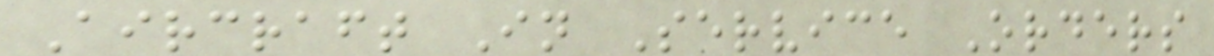Aircraft In Service Orders
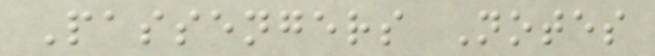Passengers Notes
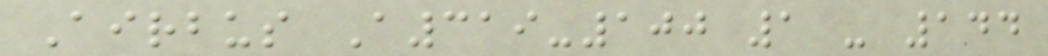Airbus A319-100 1 - 144
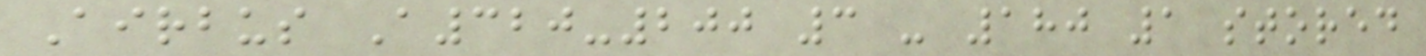Airbus A320-200 3 - 180 1 stored
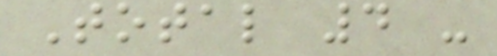Total 4 -
